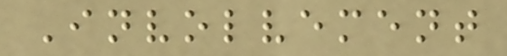Involvement
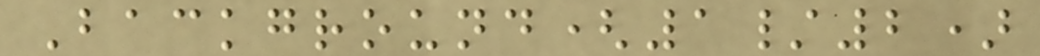Background(1/2)
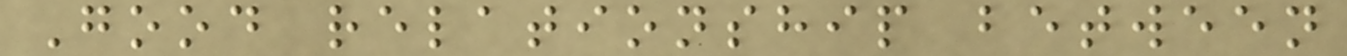Good relationship between
